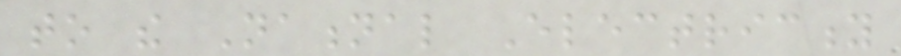to the National Electricity
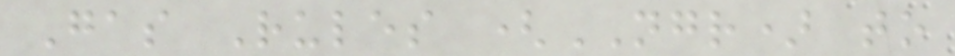Gas Rules (NGR) to
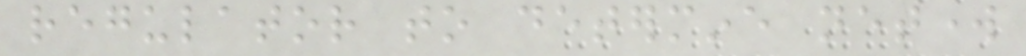regulator to determine network
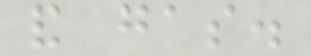and gas.
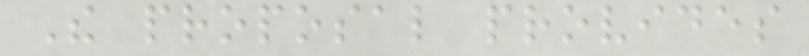The proposal provides
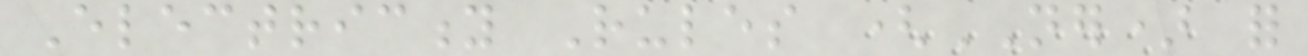Electricity Rules (NER) for
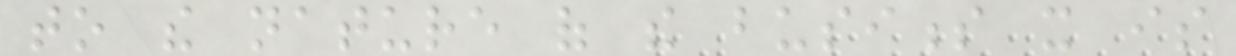to the nature of the business it is
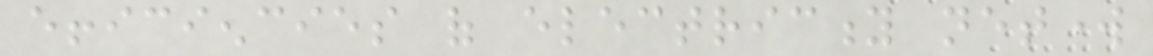efficiencies of electricity network
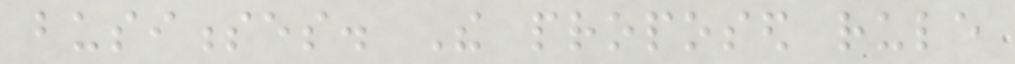businesses. The proposed rule
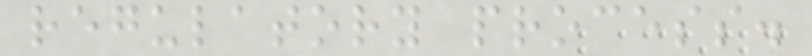regulatory process.
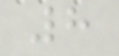8
